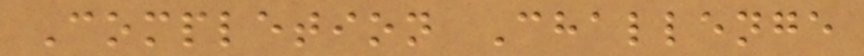Completion Challenge
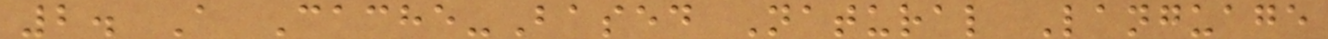2. A Cache-Based Natural Language
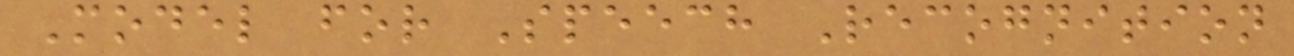Model for Speech Recognition
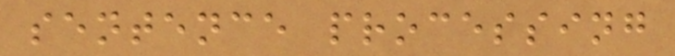sentence processing
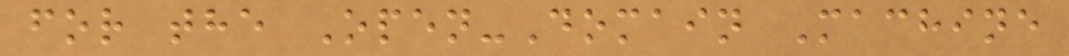for the Open-Domain Machine
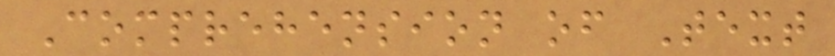Comprehension of Text
